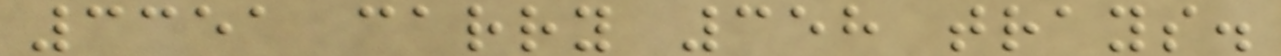3351 carry 358 trays.
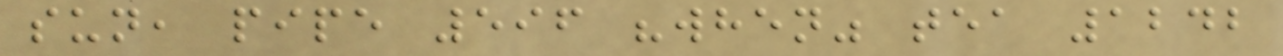sun, pipe 596 "when" tea 1242
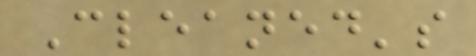Cleaned's
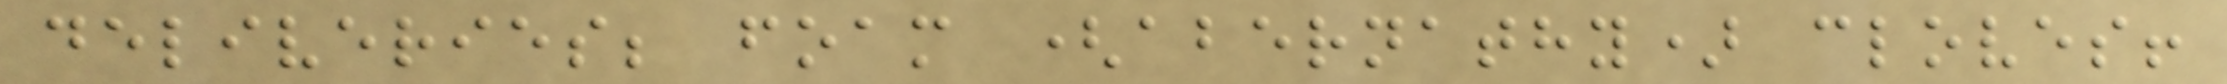deliveries; foam (abernathy) cloves!
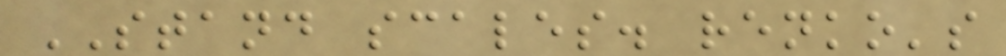STAND scales. renko's
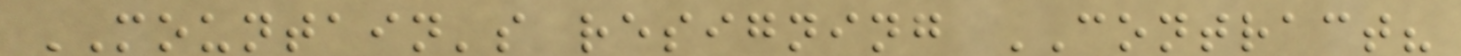MOUNTAIN's resigning CONTRACT?
